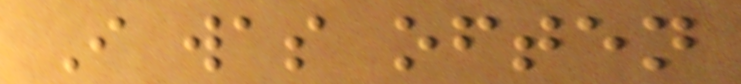I was often
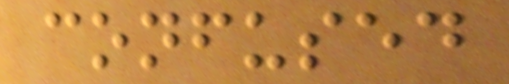confused
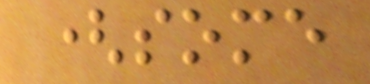(some
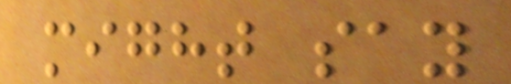might say
